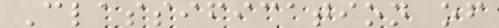Classification of
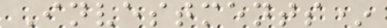Investments*
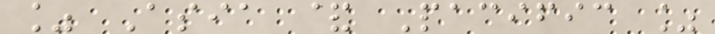% Asia & Pacific %
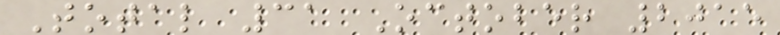Total 31 October 2015
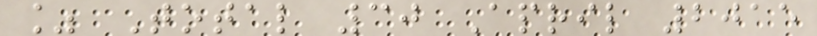% Total 30 April 2015
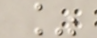%
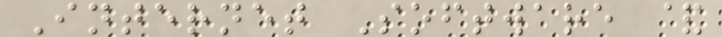Internet Software &
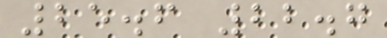25.6 22.7
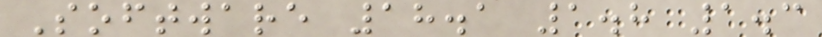Software 18.1 1.8 1.3
